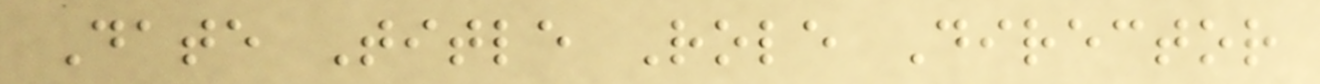Date Title Role Director
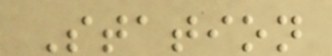Station
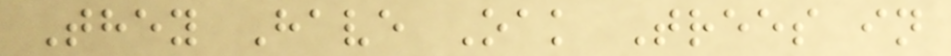They Have Oak Trees in
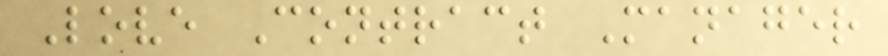Love Contract Manager
